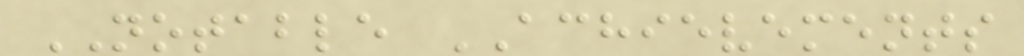NOTABLE ACHIEVEMENTS
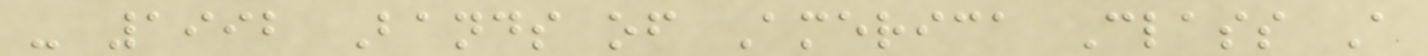- 1992 Bands of America Class A
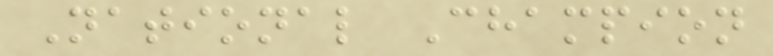National Champion
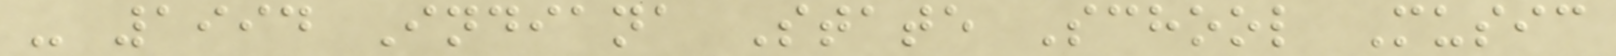- 1994 Indiana State School Music
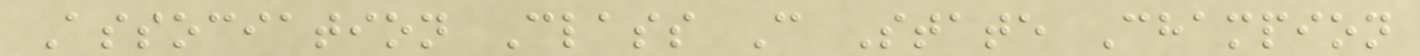Association Class C State Champion
